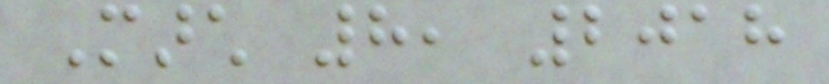March 8, 2018
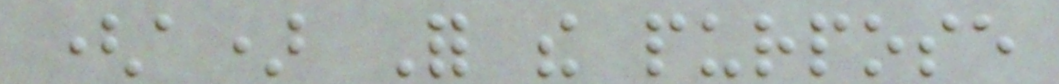(a) For the purpose
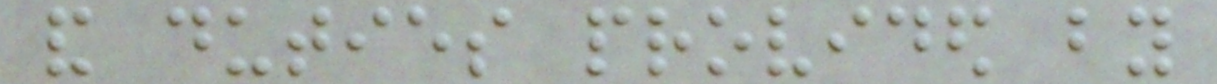and duties provided by
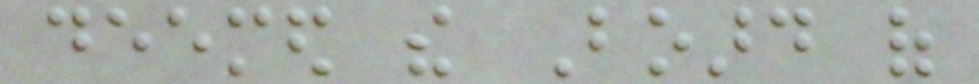deemed the Board of
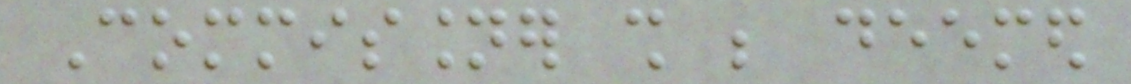Commissioner shall be deemed
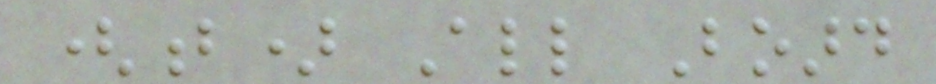(b) All Board
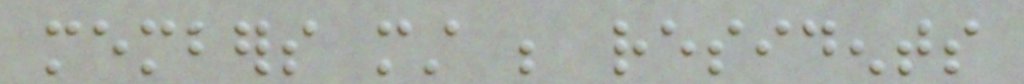members must be residents
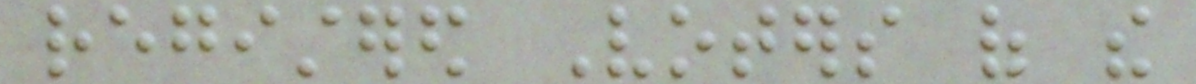registered Voters of the
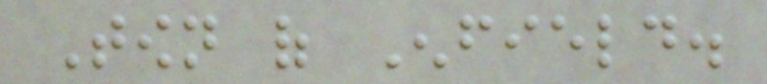Town of Enfield.
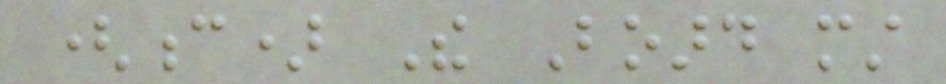(c) The Board must
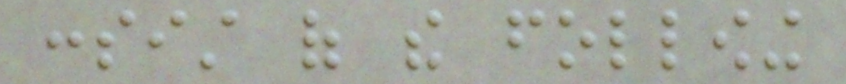consist of the following
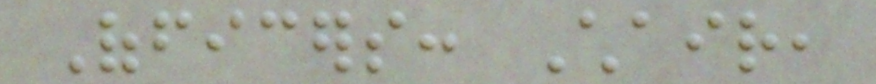Officers: Chair,
